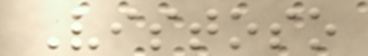Vistoso
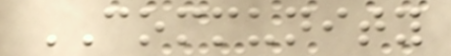COMMUNITY
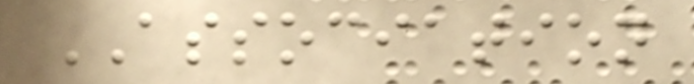ASSOCIATION
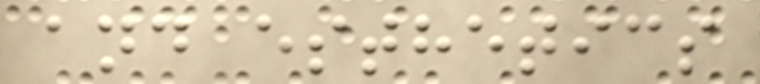and esthetics
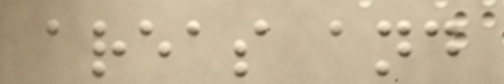areas and
